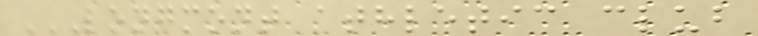LONGMONT ATHLETIC CLUB
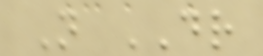N DR
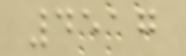4517
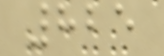825
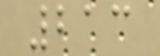213
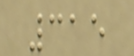315
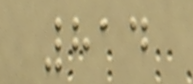814
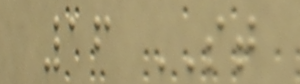16 ST
